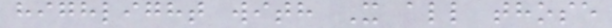highlight with X all those
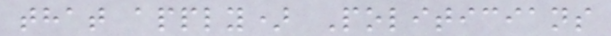that apply) Politicians
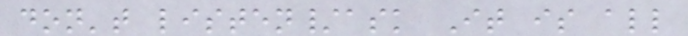don't listen/ask It is all
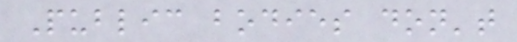Public bodies don't
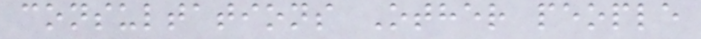consultations Other people
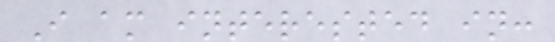I am interested in:
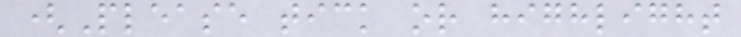(Please tick or highlight
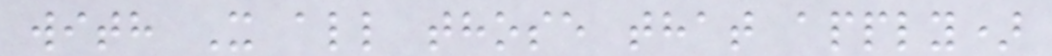with X all those that apply)
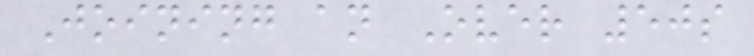Joining an Over 50s
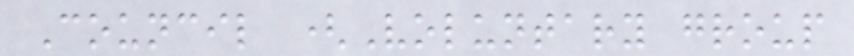Council (Voluntary group
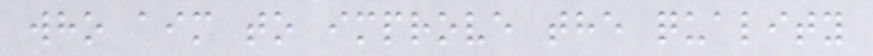who aim to improve the quality
